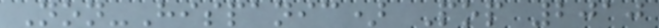Non-Hispanic) Pop 2010
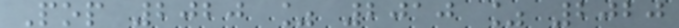Pop 2020 % 2010 % 2020
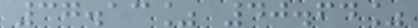37.13% 40.64%
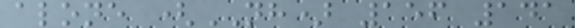alone (NH) 156 141
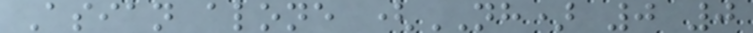Asian alone (NH) 0 0
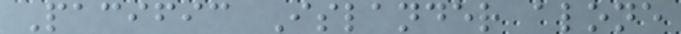Pacific Islander alone
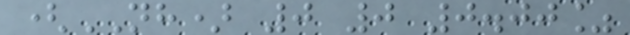(NH) 0 0 0.00%
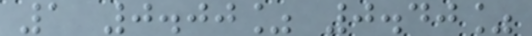1 0.00% 0.40%
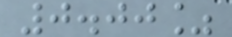0.00%
